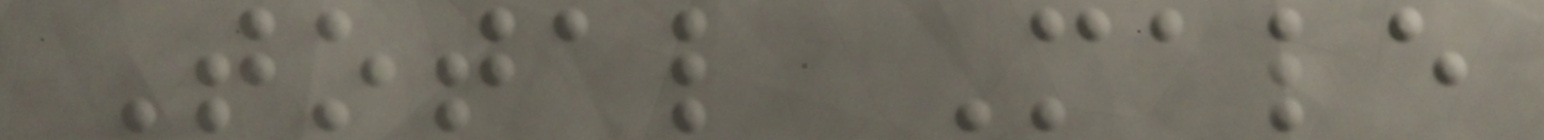Total Male
